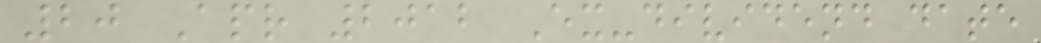20 Apr 2012 Ex-dividend date
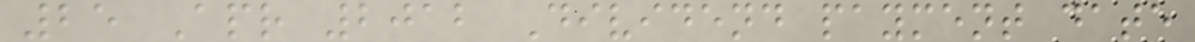25 Apr 2012 Dividend payment date
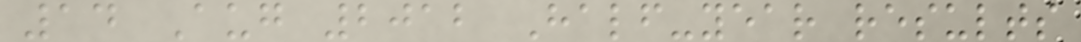14 Aug 2012 Half-year results
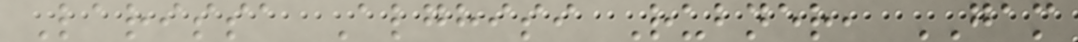Larissa Alghisi Rubner, GAM
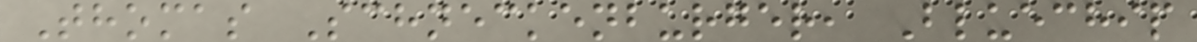Thomas Schneckenburger, Bluechip
